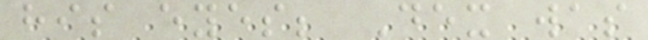his eyes; Dex was
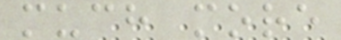much more
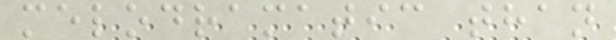melodramatic than
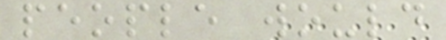people would
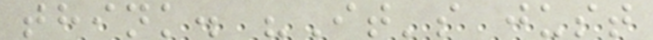think. "It's just
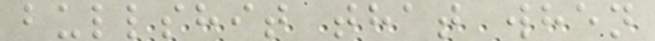bullshit that when
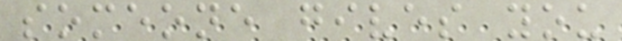someone gives you
